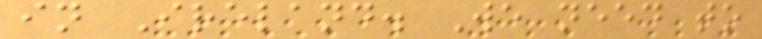in Ireland. We need to
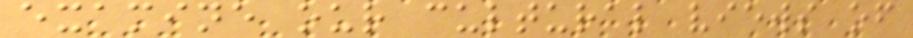examine our cultural views of
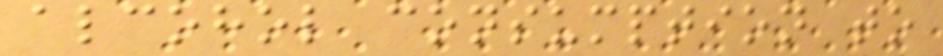alcohol consumption to
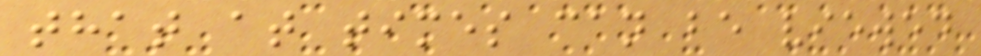that at times can be viewed
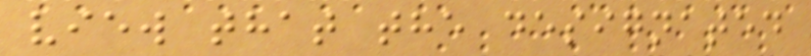view that the designated
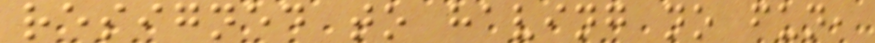resigned to having no fun,
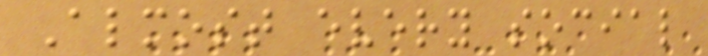Almost every social
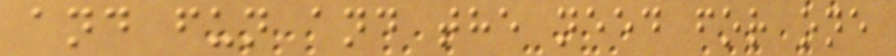and fun and the need for one
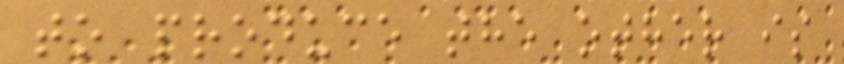to produce the other is
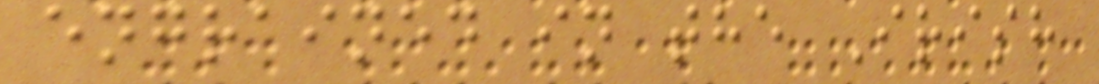engrained in the Irish
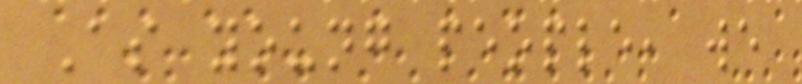As young people, we
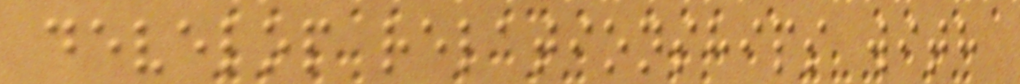develop relationships with
